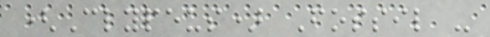(Clypeus) Fossil -
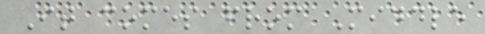It comes from Middle
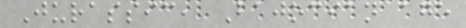Jurassic, Bajocian age
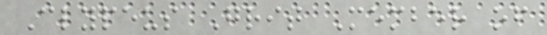Clypeus Grit Member of
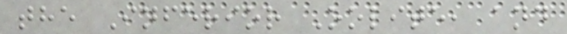the Inferior Oolite, and
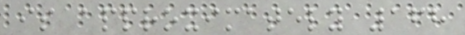is approximately 168
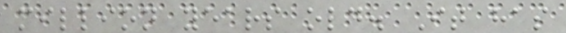million years old. It has
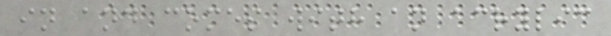in and comes with an acrylic
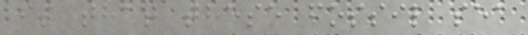is that these fossil sea
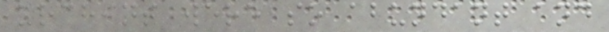urchins were so abundant and
